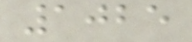1025
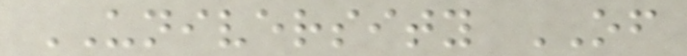UNIVERSITY OF
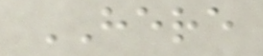HERE
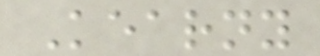Kearny
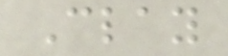Clay
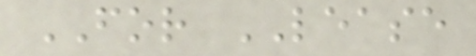FOR LEASE
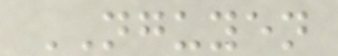NGUYEN
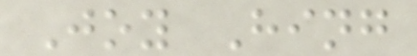Joy Hing
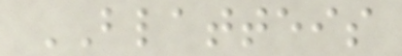BLATTEIS
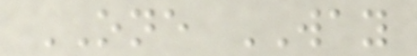ONE WAY
